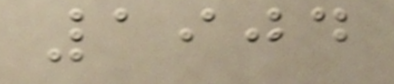1904
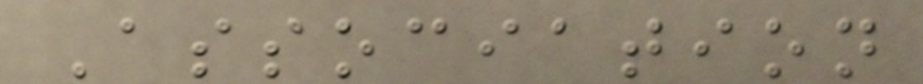Association
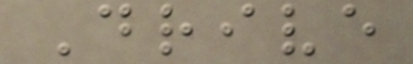Drive
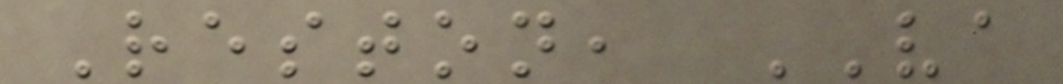Reston, VA
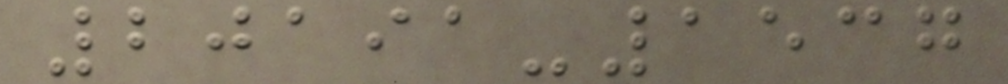20191-1537
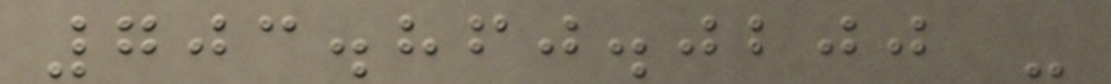703.860.0200 -
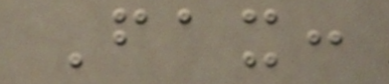Fax:
